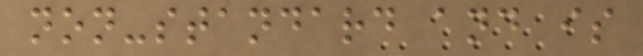non-standard and is
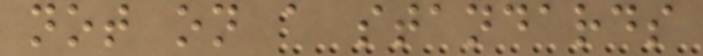not on a standards
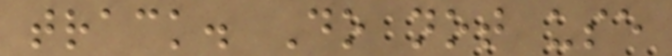track. Do not use
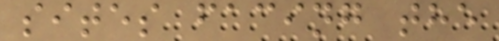sites facing the
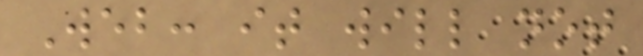Web: it will not
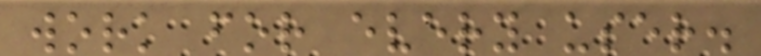work for every user.
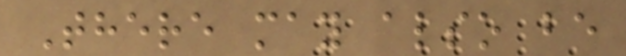There may also be
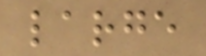large
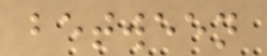between
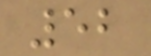52
